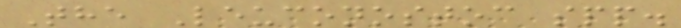The Leuconostoc spp.
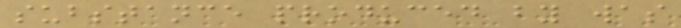substance produced by was
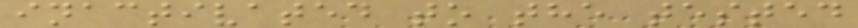inactivated to the tested
